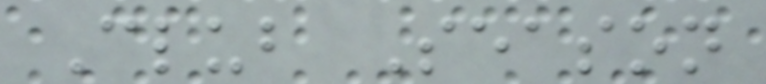Club Season
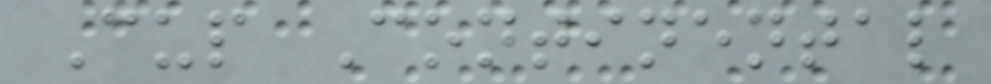Cup Continental
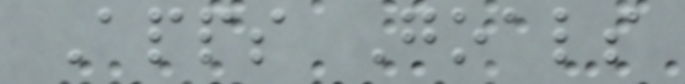Apps Goals
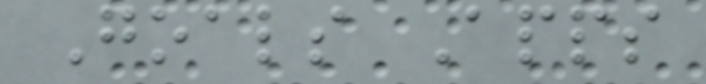Goals Apps
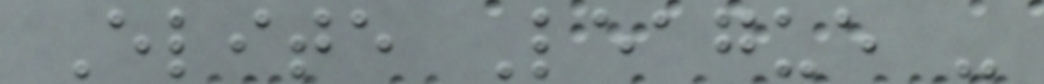Elite League -
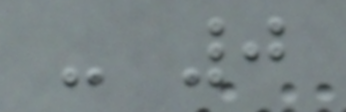- 0
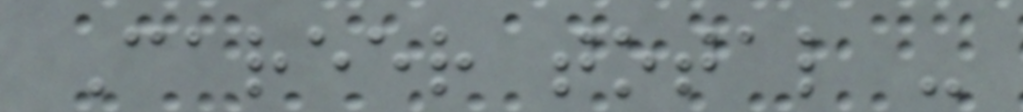Career total -
